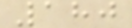180
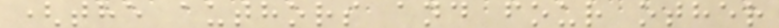(the authors and four other
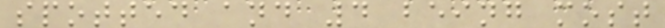spotted and 4 being most
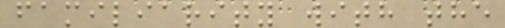familiarity with the
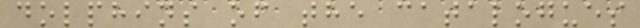dolphins of the catalogues
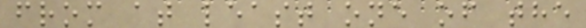from at least one of the
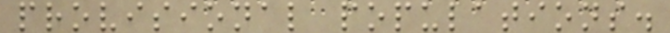provisional populations.
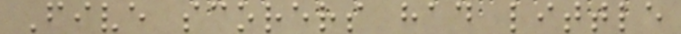Five scorers had little
